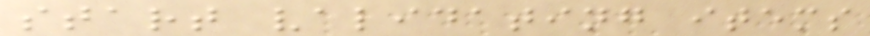start validating items
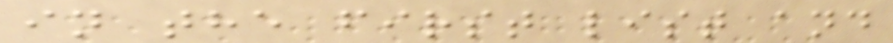in the first list and
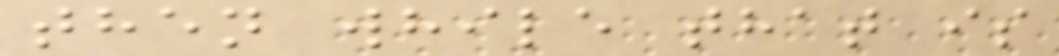then while that is
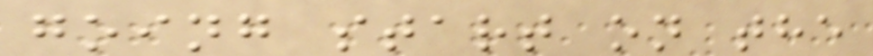going start on the
